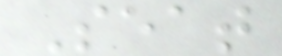Seat
